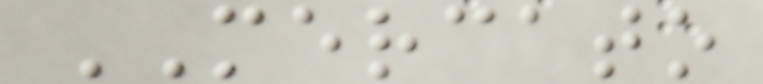MERCATO
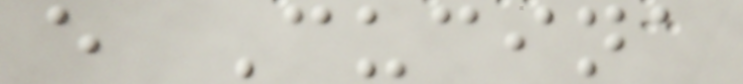e Cucina
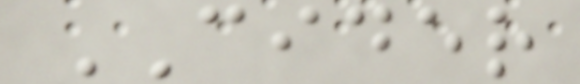CIDER
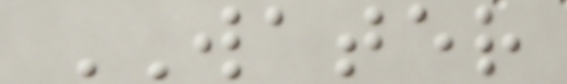WATER
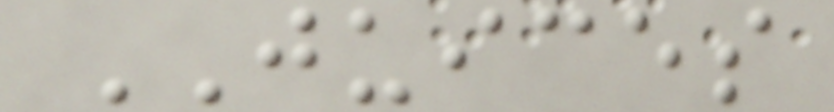JUICES
